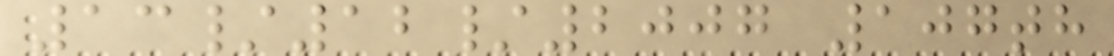13/12/2007 107th
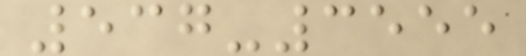537-3555
